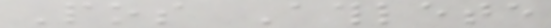Pos Athlete
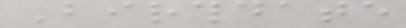Birthdate
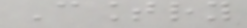Country
